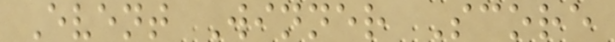Event Winner Score
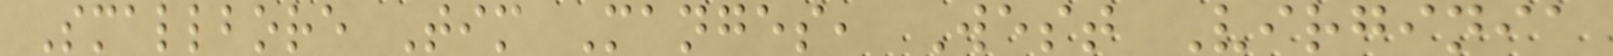Smallbore Tim Manges, West Virginia
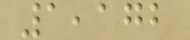1,172
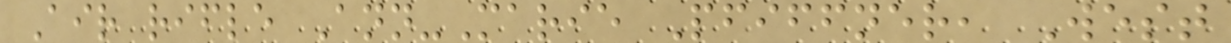Air rifle Ann-Marie Pfiffner, West
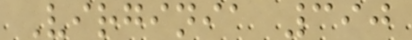Virginia 390
